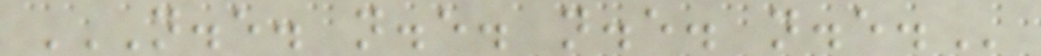N.E. N.E. N.E. N.E.
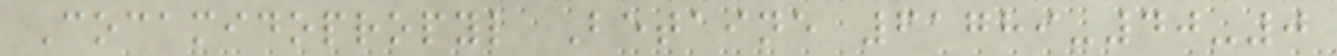Cocamidopropyl Betaine 61789-40-0
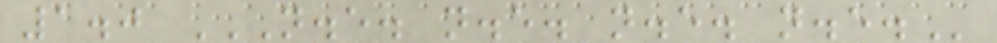1.0 N.E. N.E. N.E. N.E.
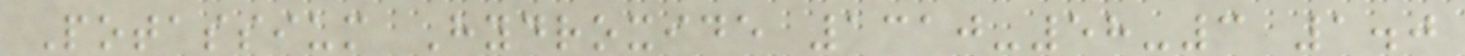Potassium Hydroxide 1310-58-3 1.0
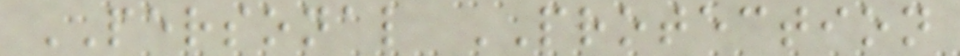PERSONAL PROTECTION
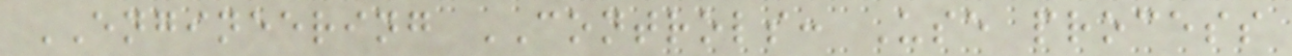ENGINEERING CONTROLS: Use process
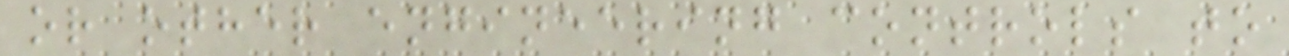or other engineering controls to
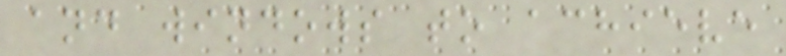and windows to achieve
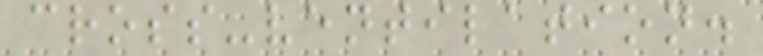cross-ventilation.
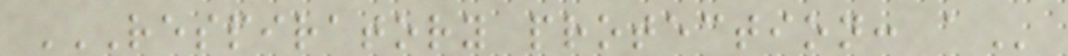RESPIRATORY PROTECTION: A
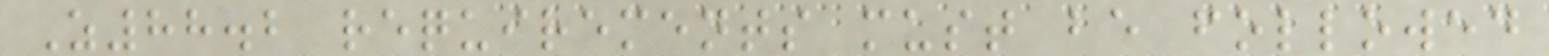Z88.2 requirements must be followed
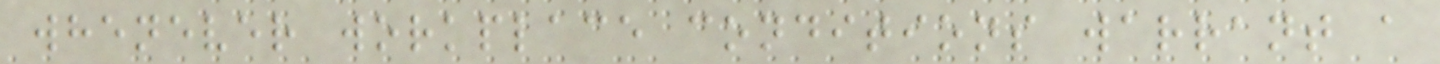whenever workplace conditions warrant a
